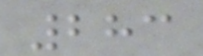283
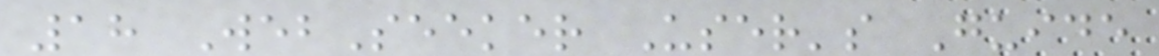18 WebSeeker User's Guide
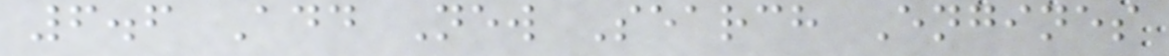6.6 Add New Search Engines
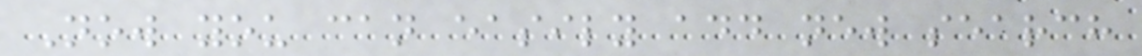Now you can easily add new search
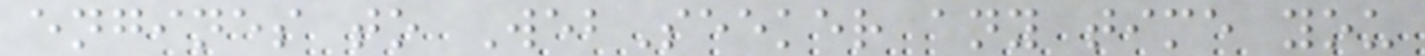engines to WebSeeker any time you
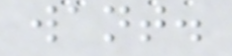want.
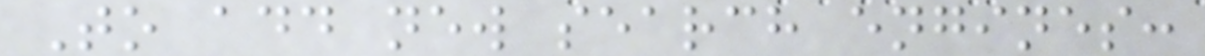To add new search engines:
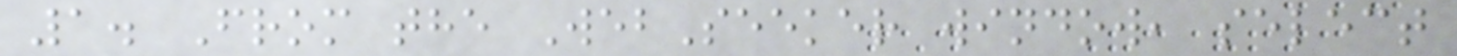1. From the WebSeeker window, select
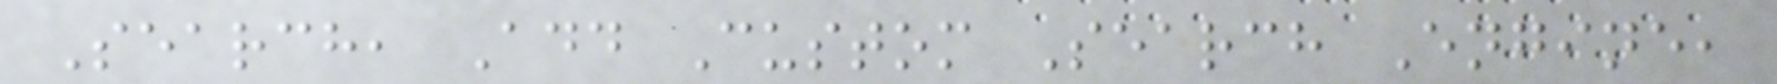Search, Add Custom Search Engine,
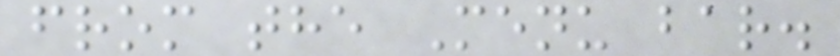from the Menu bar.
